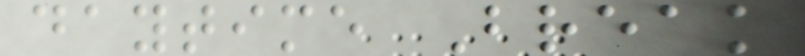daytime Break
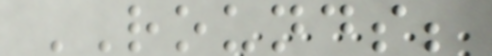ROUNDS;
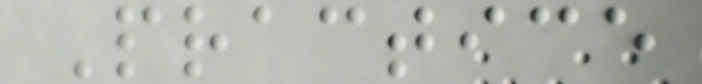Practice
